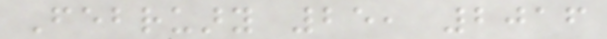February 25, 2016
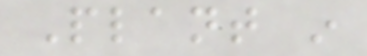Plant in
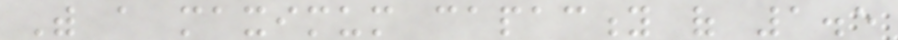With a maximum capacity of 1.5
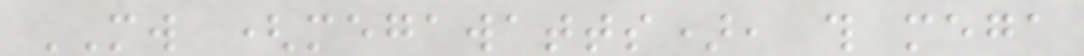MW (megawatts), this mega
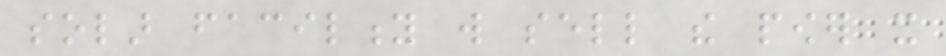solar facility will sell the power it
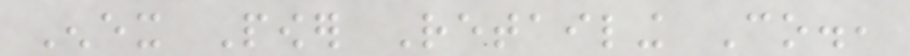Enex Power Retailing Co.,
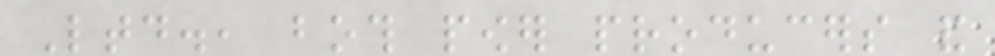Ltd., both power producers and
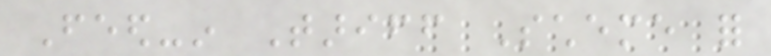Feed-in Tariff Scheme for
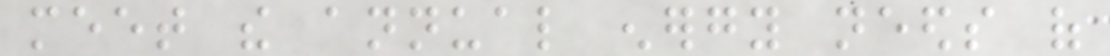meet the annual energy needs of
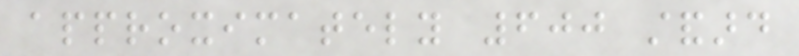approximately 600 standard
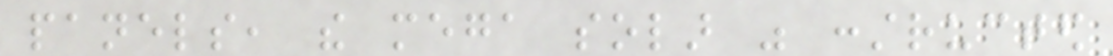panels, the mega solar was constructed
